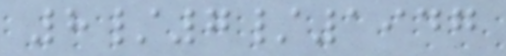8/7/1947
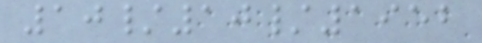10/10/1952
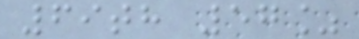69th 57%
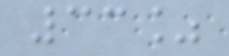33%
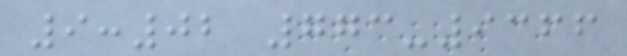9:02 773-9366
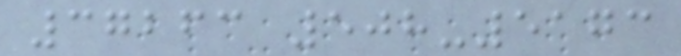37263 508-5173
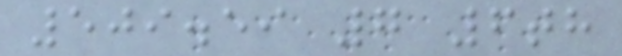509.59 7 6th
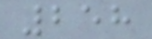258
